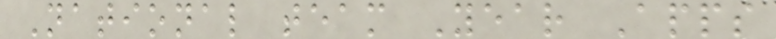National team Year Apps
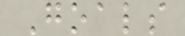Goals
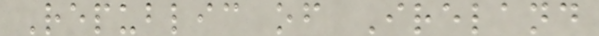Republic of Ireland
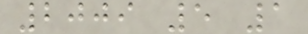2009 5 1
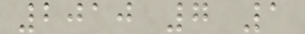2010 7 1
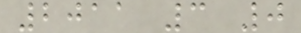2011 3 0
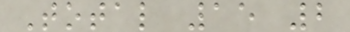Total 15 2
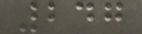247
